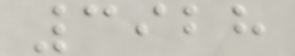3928
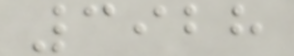3928
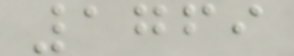1769
